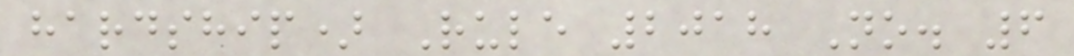hardship) Rule 2018 No. 6
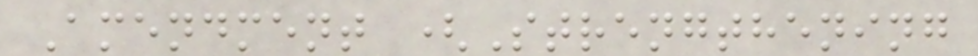Amendment (Strengthening
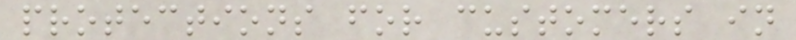protections for customers in
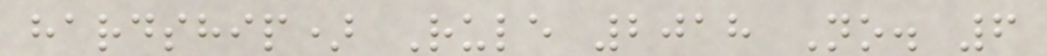hardship) Rule 2018 No. 6
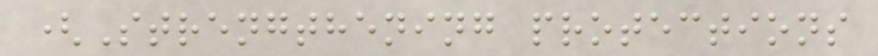(Strengthening protections
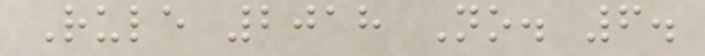Rule 2018 No. 6.
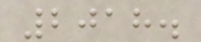2018.
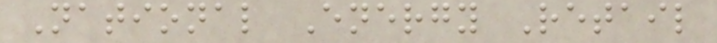National Energy Retail
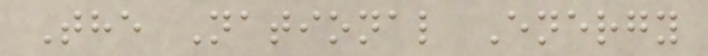The National Energy
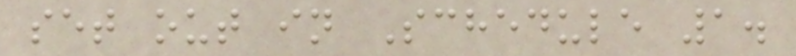set out in Schedule 1.
